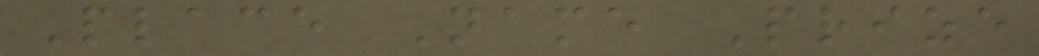Place Name Prize
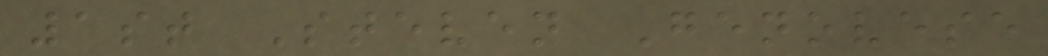1st Steven Genovese
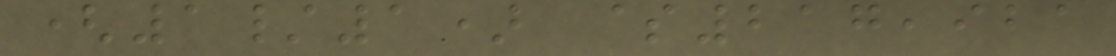(1/1) $217,921
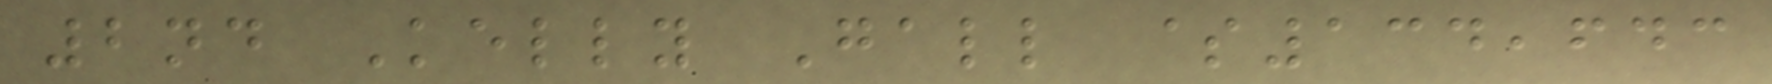2nd Kelly Gall $134,643
